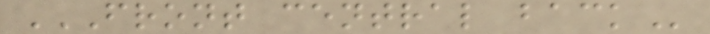FRONT CENTRAL BACK
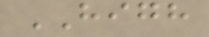HIGH
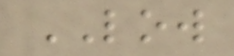LOW
